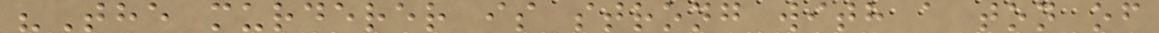"The murderer is strong with a ton of
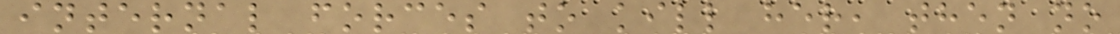internal forces to kill her, then no
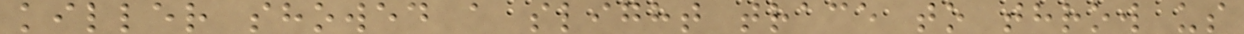killer showed a slight trace to throw us
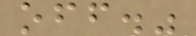off."
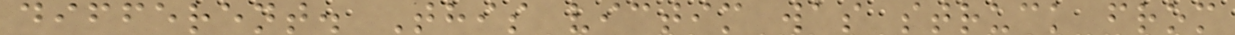different. This victim was struck from
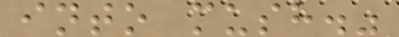into mush."
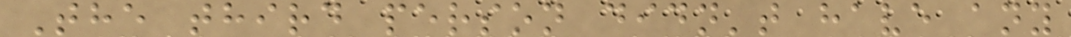The third person didn't have any
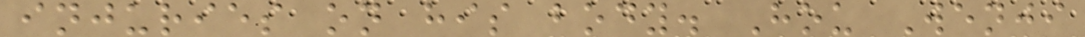injuries on his body. Hou Wenji
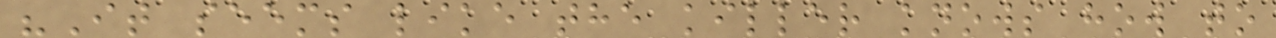"It seems like the killer knows how to
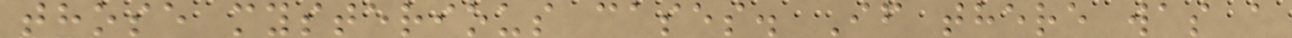those mysterious cases. If there was a
